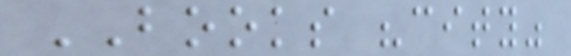BOOKS "city"
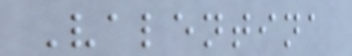Valentina
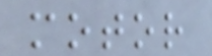motor
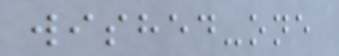wished-one
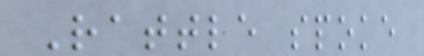Rattle spoke
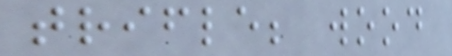trifle; wood
